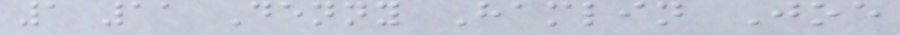1 11 Denny Hamlin Joe
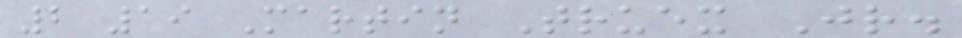2 19 Martin Truex Jr.
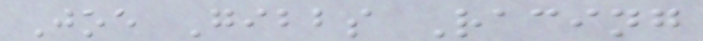Joe Gibbs Racing
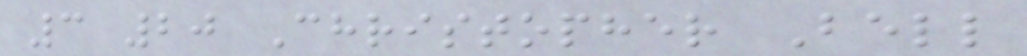3 20 Christopher Bell
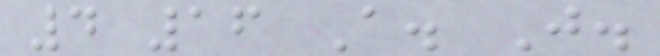4 16 A. J.
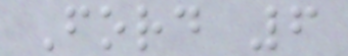Ford 6
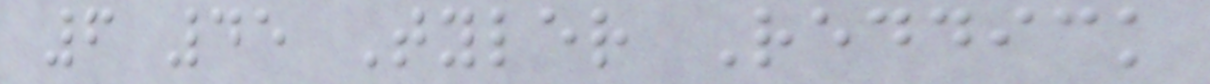6 45 Tyler Reddick
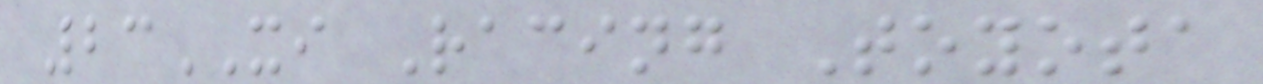23XI Racing Toyota
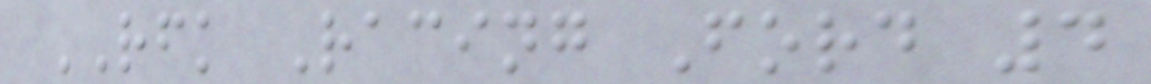RFK Racing Ford 4
